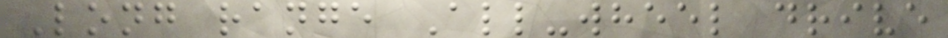Long range All-wheel drive
